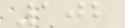102
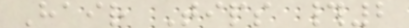Hair Tips #2
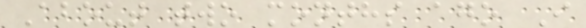About two months ago I
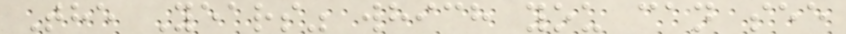The Years" which you can see
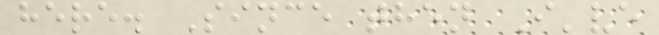here. Since then I've
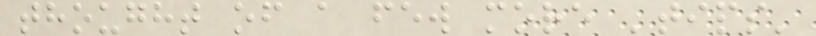thought of a few more 'tips'
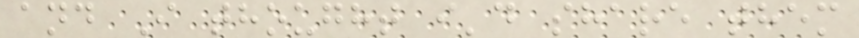and I thought i'd share them
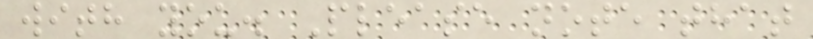with you. Please note that
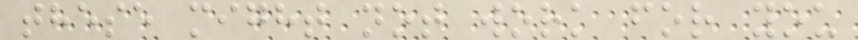these might not work for you
